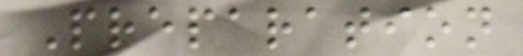Preparation
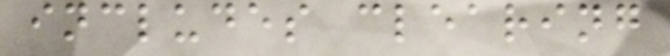includes clearing
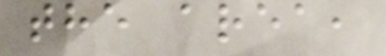the area,
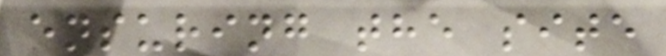ensuring the site
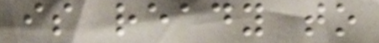is ready to
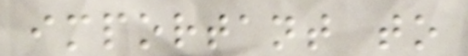important to
